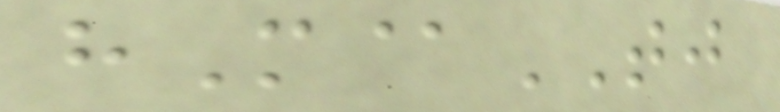hM@TJ
